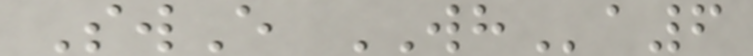SwE WHa6
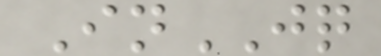InJQ
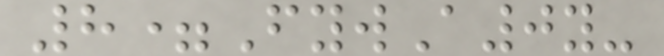8=FywA0y-
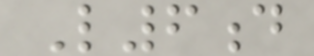L6d
